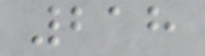218
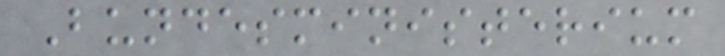Bundesministerium
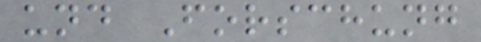und Forschung
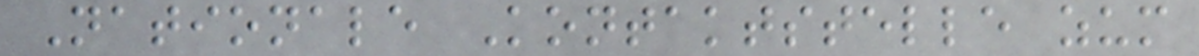Nationale Kontaktstelle zum
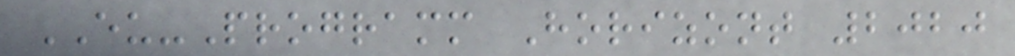EU-Programm Horizont 2020
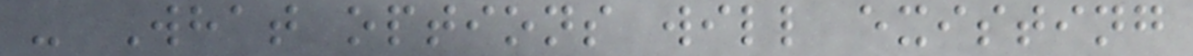- What options will existing
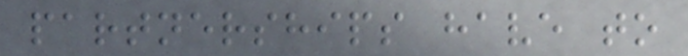partnerships have to
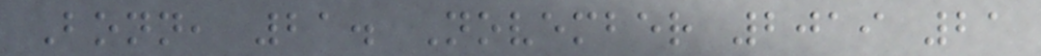Bonn, 21. November 2019 21
